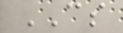CS
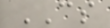CS
